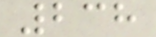238
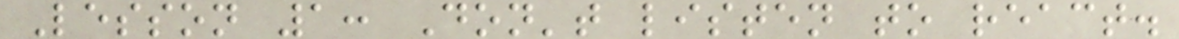Lesson 1: Don't listen to react.
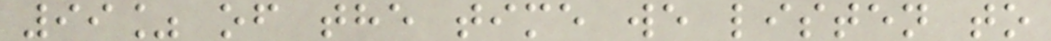99% of the time we listen to
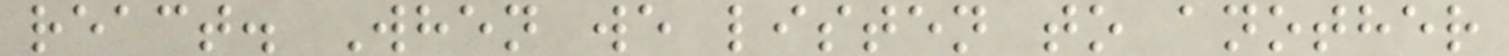react. When we listen to another
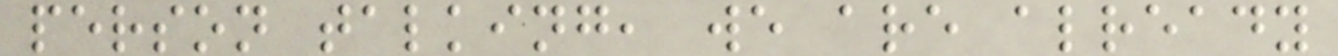person talking, we are already
